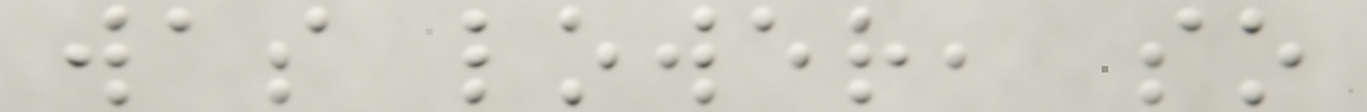was lower, so
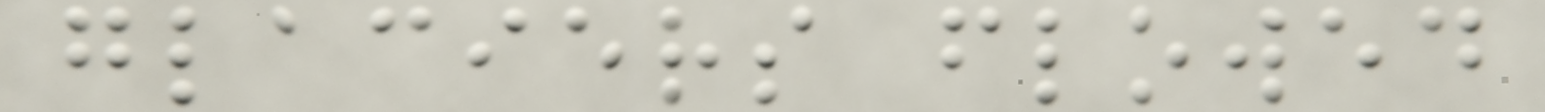glaciers flowed
